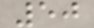50
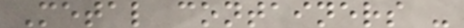Metal containers -
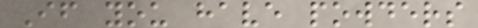If you have powders
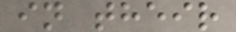in their
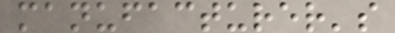manufacturer's
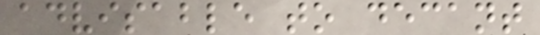advisable to decant
